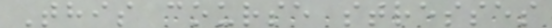This course stresses
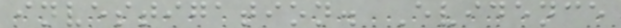investigation. Evidence
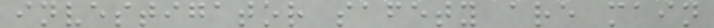investigator safety are main
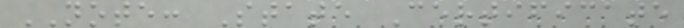NOTE: State Certificate
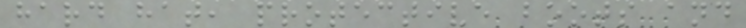hard hat, protective boots and
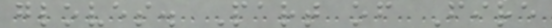gloves. Part of Fire
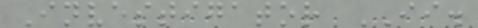Investigator II.
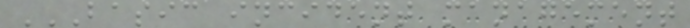BASIC INCIDENT MANAGEMENT
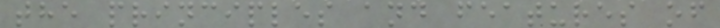the principles and features of
